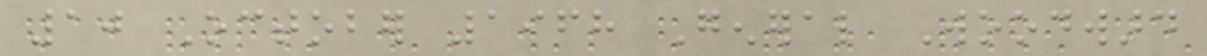10 October 1968 General Woodward
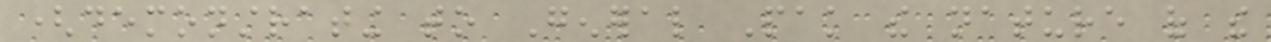(demonstrating to General Pak the nature of the
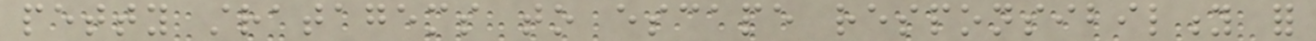petty stratagems to escape responsibility for
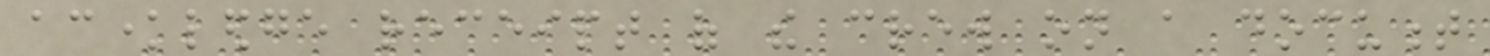acknowledge receipt of the crew on a document
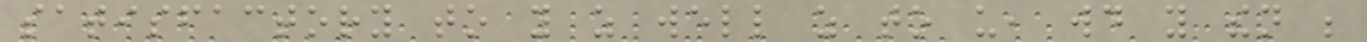satisfactory to you as well as to us, would you then be
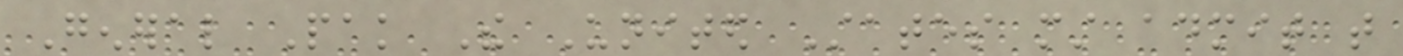General Pak The United States must admit that
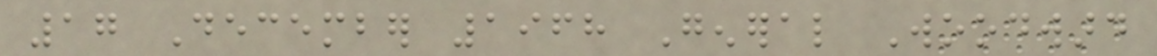17 December 1968 General Woodward
